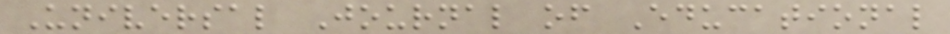Universal Journal of Educational
